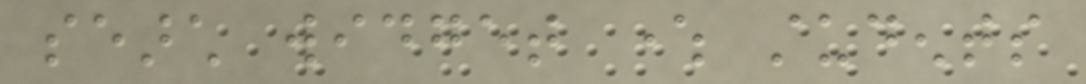search widget where students
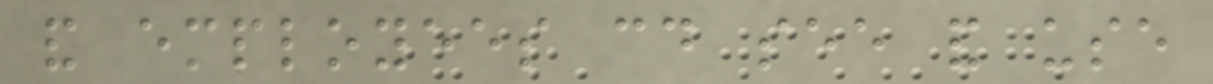and employees could see and use
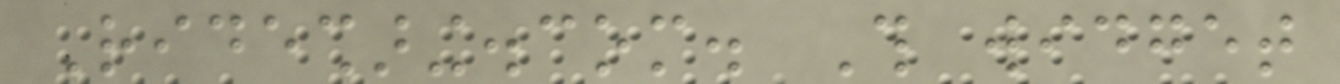Ridesharing.com. This widget
